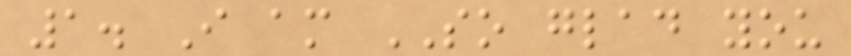1. I am SO glad you
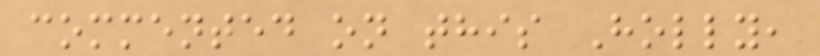commented on this Holly,
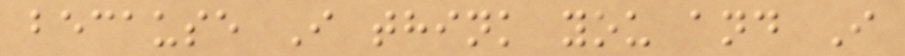because I think you and I
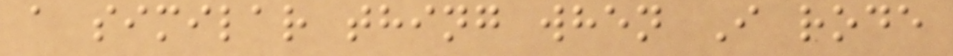a similar thing when I rode
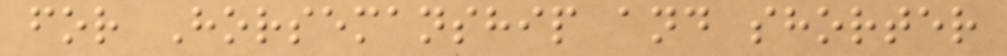for Horsemanship and shorter
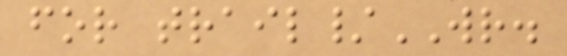for trail/WR.
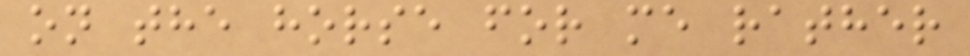on the horse for me rather
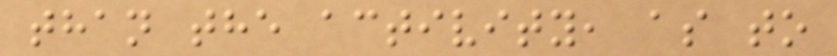than the activity, as to
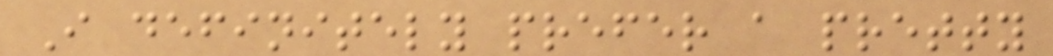I definitely prefer a pretty
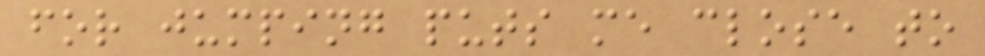for jumping puts me close to
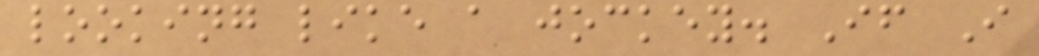looking like a jockey. If I
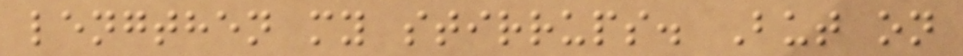lengthen my stirrups. But on
